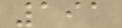191
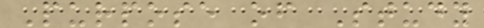Purpose of Study
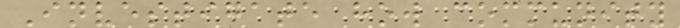Investigate how community
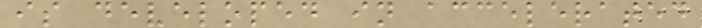is developed in accelerated
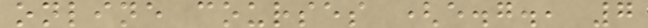online courses (e.g., 7
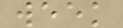week
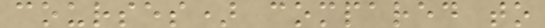courses) compared to
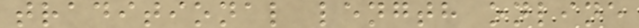traditional length online
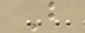B
